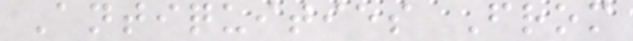Antiquities From
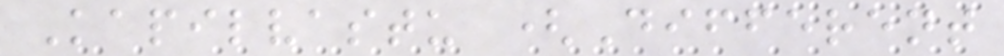Kapilvastu (Different
